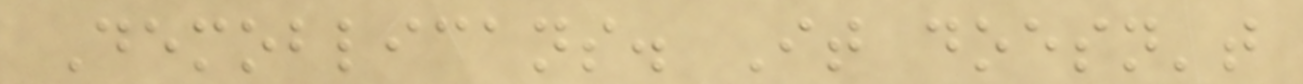Demoblicans. It doesn't
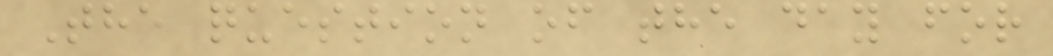The question of the day for
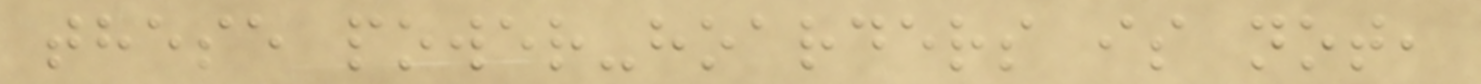these power-hoarders is not,
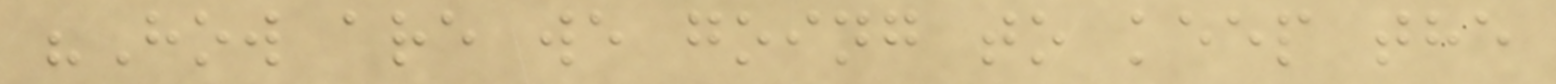"How are we going to keep the
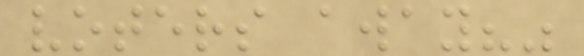voters away?"
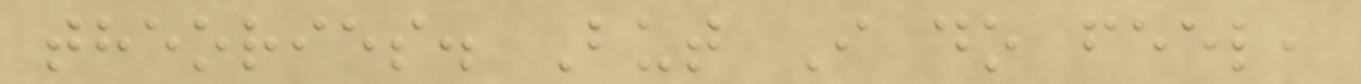theories. But I do feel,
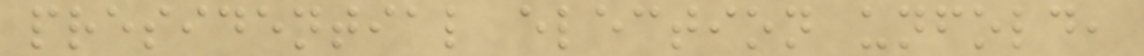presidential election unfold,
